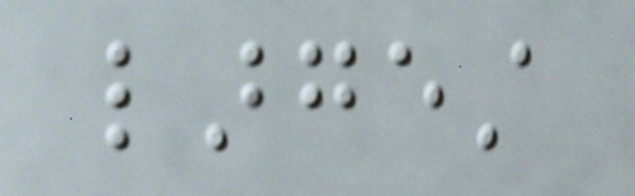largest
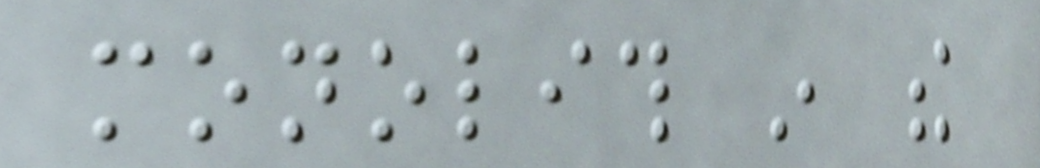monolith in the
